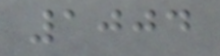1004
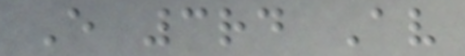E 3rd Av
